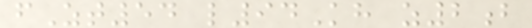fZt54 l94Kh z2b
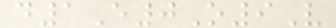d1E0O9V
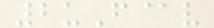2uF@v
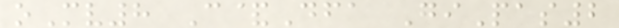oMv8 C&Dfa GiPas2
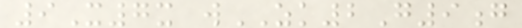9X7x wZK2G9g
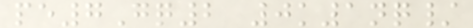pe7Gq2 0k1nq/
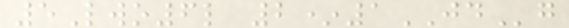5Lwo6l 2*1JDg
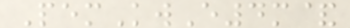PemKwE4m&
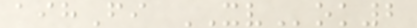aihFi XVok2
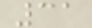31
